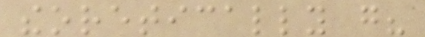theoretically go?
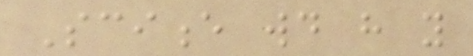Science would have you
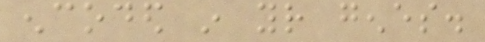encoded in your genes.
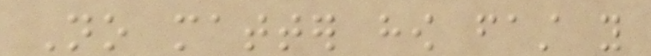No matter how fast you
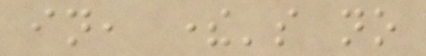in, there's no
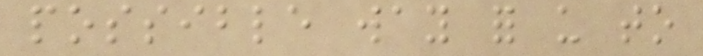possible way for us to
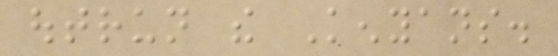outrun the Kenyans.
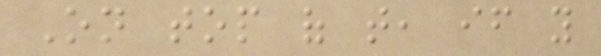On top of that, if you
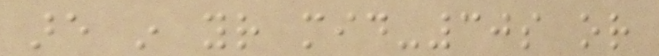are in your mid-30s or
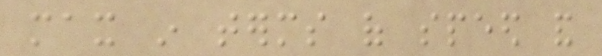max in terms of speed and
